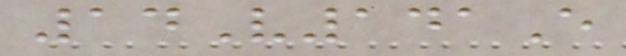14V141E
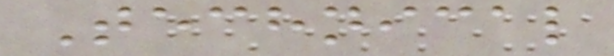Technical
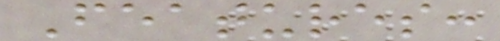Features:
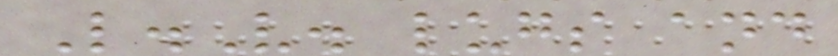L.V. lugs and
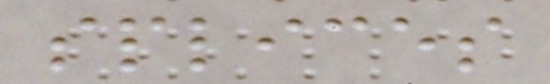splices
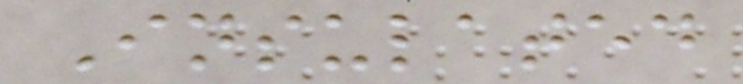Insulated
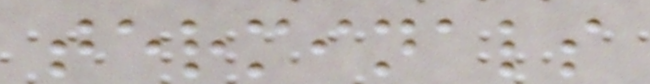terminals
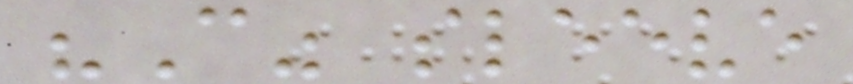"C" sleeve
